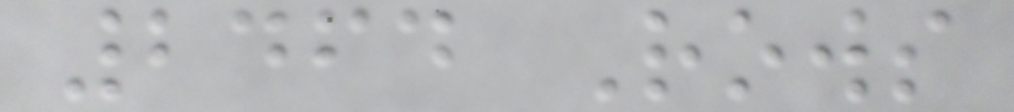2464 Rows
